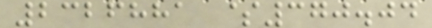2326881 $370.04
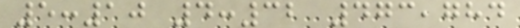5:10 4:32 473,784
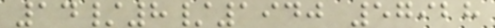14/8/1940 57928
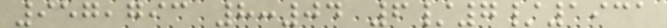957,793 8:04 6/7/1931
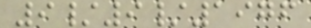9/9/1976
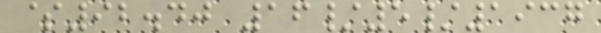$92.40 16/5/1937
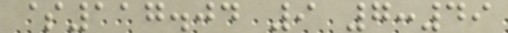$117.04 9 7:49
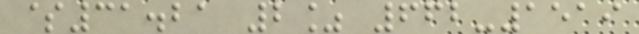$31.21 2% 662-1519
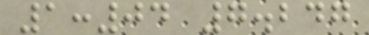1:04 7.247
